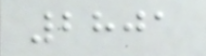2801
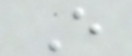E
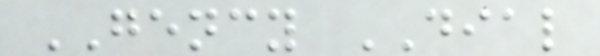GENCY DIAL
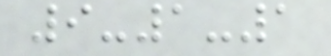9-1-1
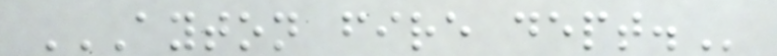AYTON FIRE DEPT.
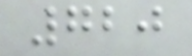720
